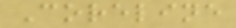Coreline
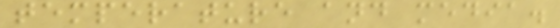temperature and media.
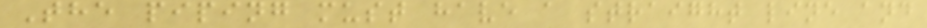The piping must have a straight line and
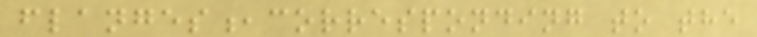flanges,corresponding to the
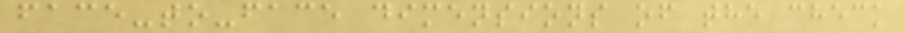face-to-face dimensions of the check
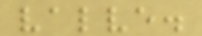valve.
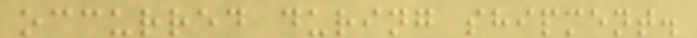occurred during shipment.
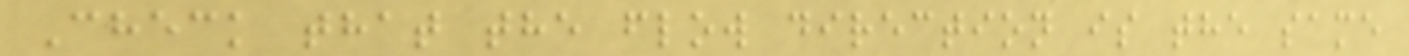Check that the flow direction is the same
